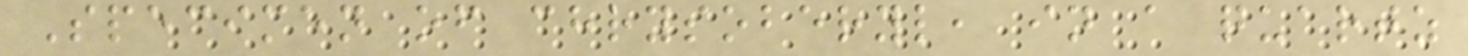Specimen of chrysoberyl, in a quartz
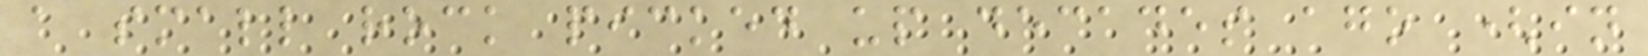a small rock picked up decades ago (in
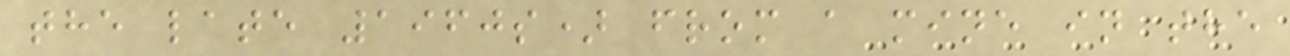the late 1960s) from a mine in the
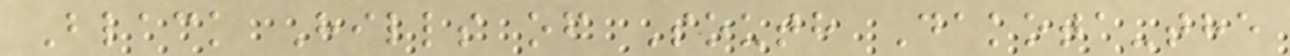Black Hills of South Dakota-the
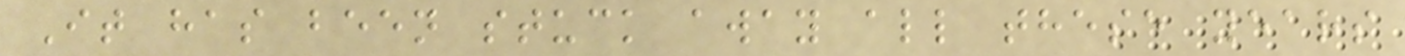It has been stuck away all these years
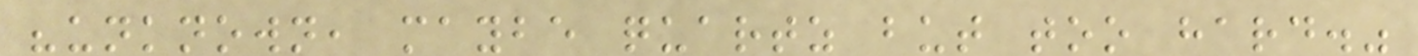"unknown, maybe quartz but too hard."
